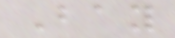Bay
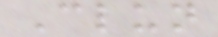Clun
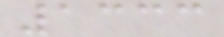1333
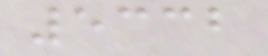5332
